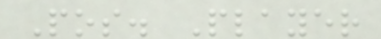Pos. Player
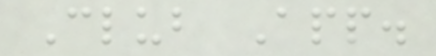Club App.
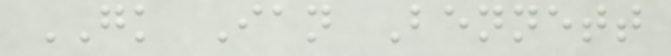GK Ian Bennett
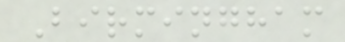Birmingham
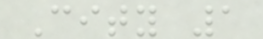City 1
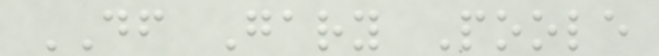DF Gary Poole
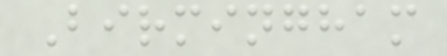Birmingham
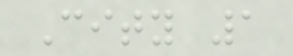City 1
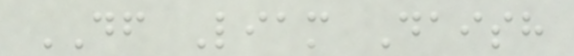DF Liam Daish
